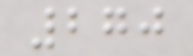270
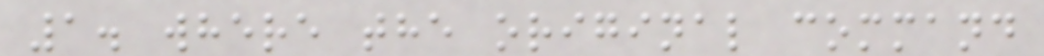1. where the original command
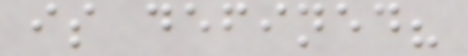is defined?
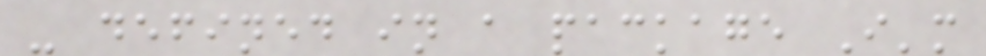- defined in a package I'm
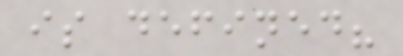is defined?
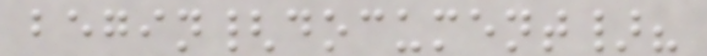begin{document}?
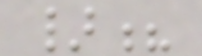}?
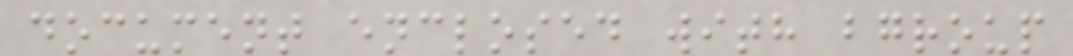document enclosed with bgroup
